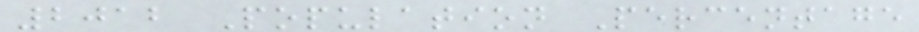2012 Population Percentage
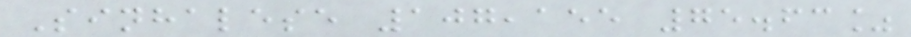Sinhalese 107,155 75.63%
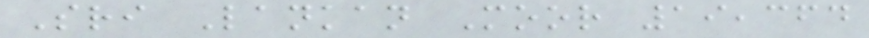Sri Lankan Moor 19,364
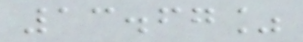13.67%
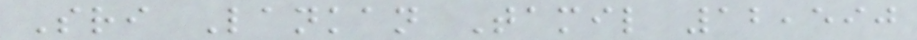Sri Lankan Tamil 12,590
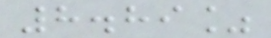8.89%
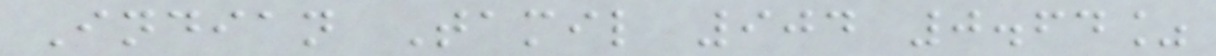Indian Tamil 904 0.64%
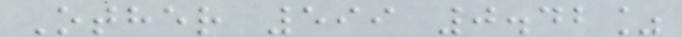Other 599 0.42%
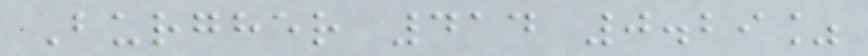Burgher 414 0.29%
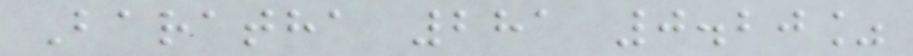Baratha 281 0.20%
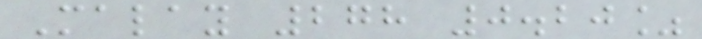Malay 278 0.20%
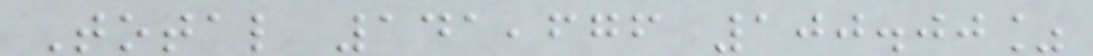Total 141,676 100.00%
